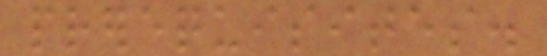prerequisites.
